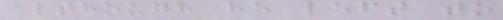although he left to
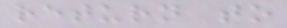return to
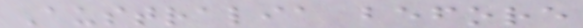Australia before
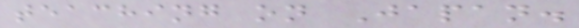teaching on Japan.
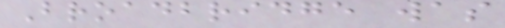Broadbridge was
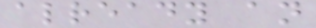already an
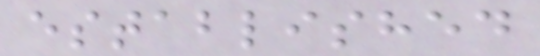established
